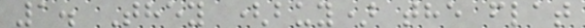1. They (buy) the flat
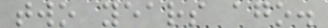two years ago.
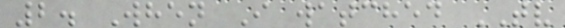2. When I watched TV
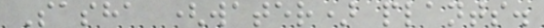Sasha (water) plants.
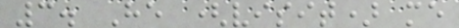3. He (visit) me
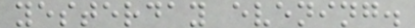yesterday evening.
